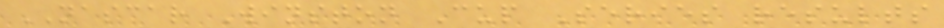NASCAR Winston Cup Series results
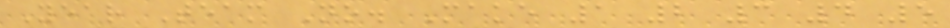Year Team No. Make 1 2 3 4 5
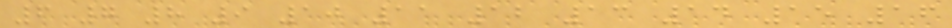6 7 8 9 10 11 12 13 14 15 16
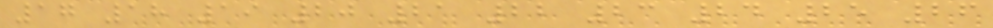17 18 19 20 21 22 23 24 25 26
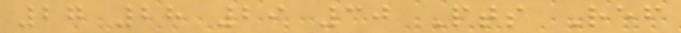27 28 29 30 Pts Ref
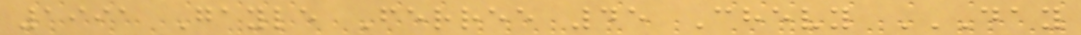1991 Gayle Ferree 45 Chevy DAY
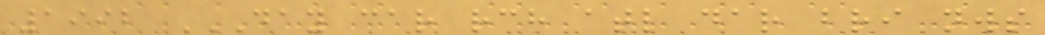1992 DAY CAR RCH ATL DAR BRI NWS
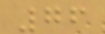76
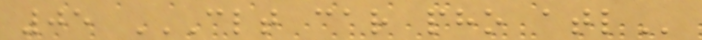05 CLT CAR PHO ATL
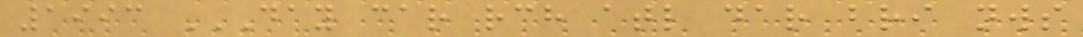1993 DAY CAR RCH ATL DAR BRI NWS
